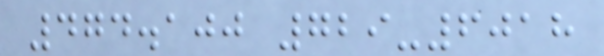474.100 729-6018
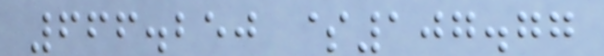666.250 $107.77
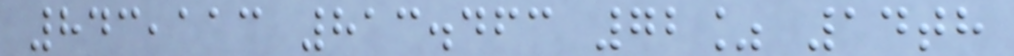843,113 813.463 72% 14th
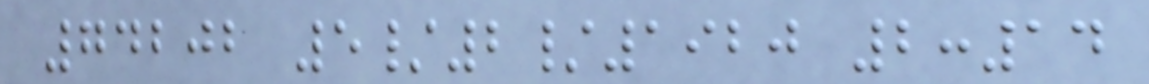74202 5/2/1920 2:14
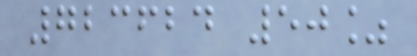723624 50%
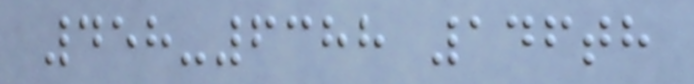458-6388 146th
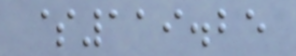$119.25
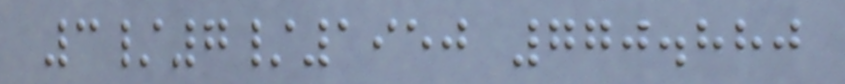3/7/1950 770.880
